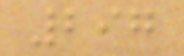297
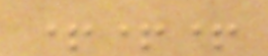+++
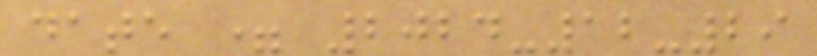date = 2024-12-29
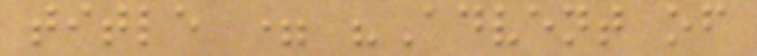title = "Advent of
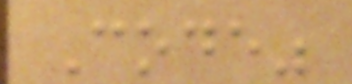Code"
